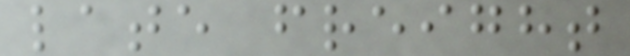late freight
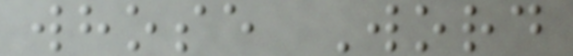whose Word
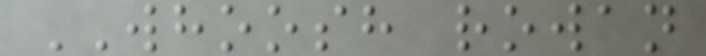WHOOSH rowan
